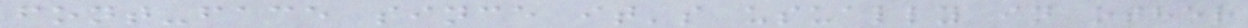font-face since it's usually in other
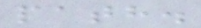path.
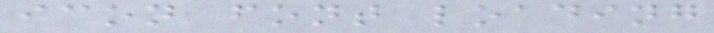icon font loading
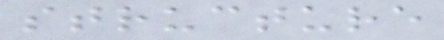structure
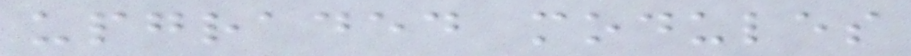upgraded modules
